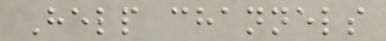Help channels
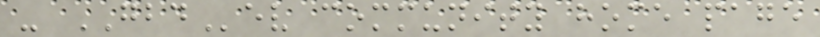- GBDev community home page
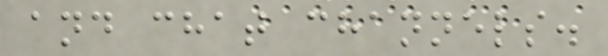and chat channels.
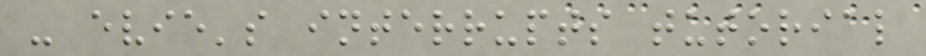- evie's interrupts tutorial
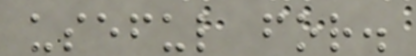useful for.
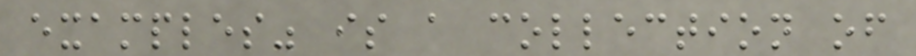examples" is a collection of
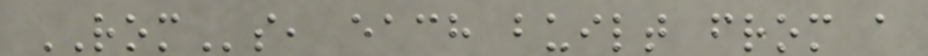ROMs, each built from a
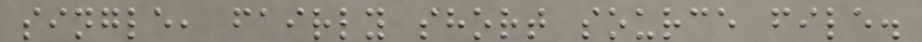single, fairly short source file.
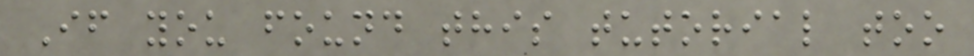If you found this tutorial too
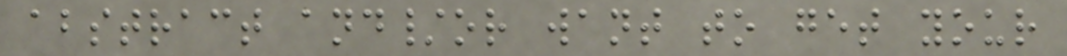abstract and/or want to get your
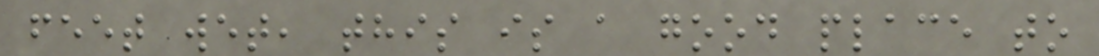feet wet, this is a good place to
